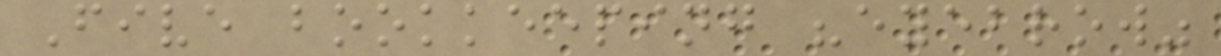Five bookkeeping "eyebrow"
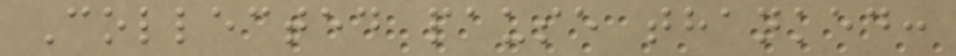Collected pause thanked:
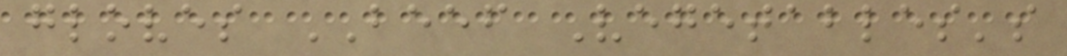gloves BEEF Vegetables's
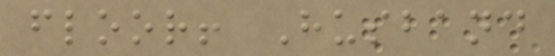floor! Husband
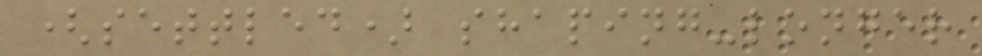(settled) shaping-longer
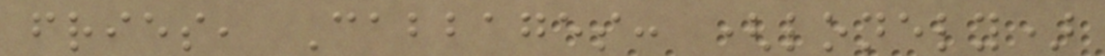fries, Cabbages: (lonely)
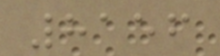8156
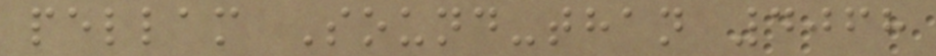pellam Sound-than 4068
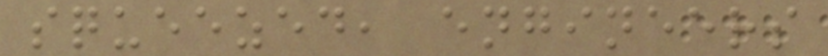squeezed, engineers
